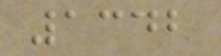1342
